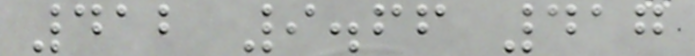412 9.66 417
